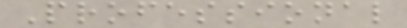Professional
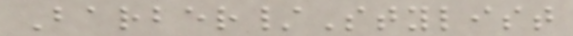Barber/Stylist
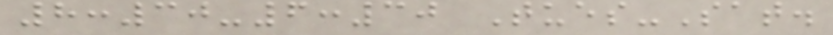8:30-6:30 Tues-Sat.
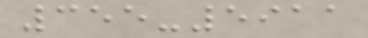355-5911
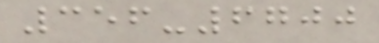356-6700
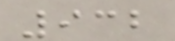932
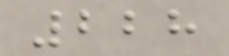228
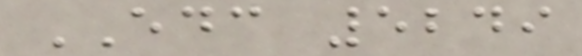EDC 5249
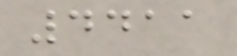4411
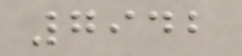7942
